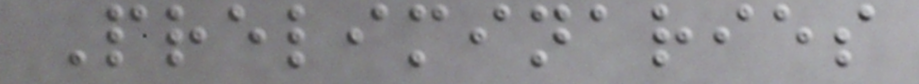Preliminaries
